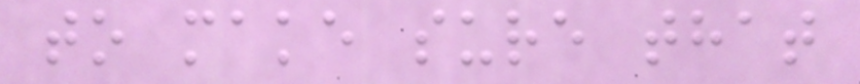to make sure that
